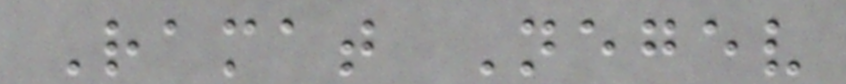Ramat Negev
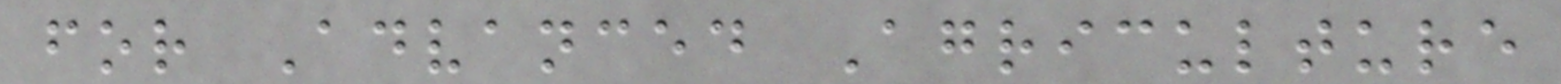for Advanced Agriculture
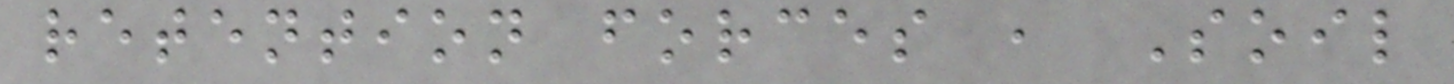retention forces , Soil
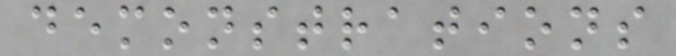demonstrations
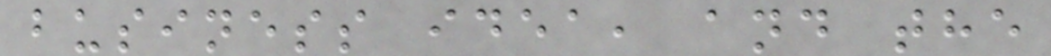business idea, and the
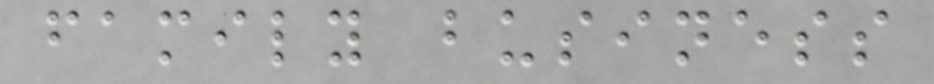family business
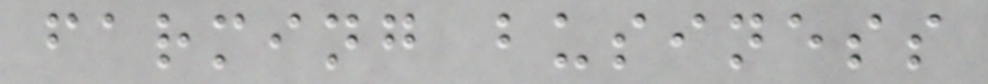farming business
